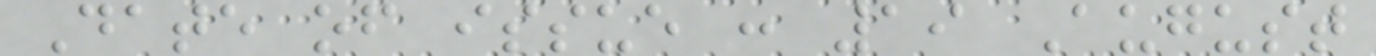Date of issue : 19 August
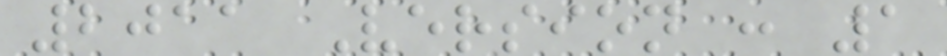2011 Version : 1
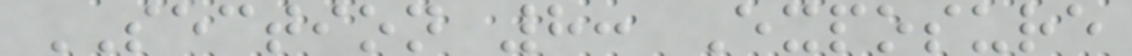SECTION 8: Exposure
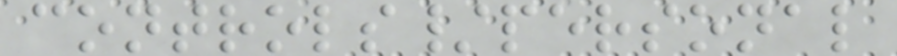controls/personal
